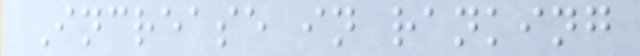Increase in ranking
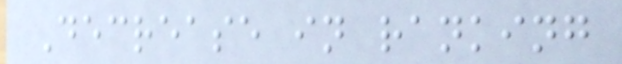Decrease in ranking
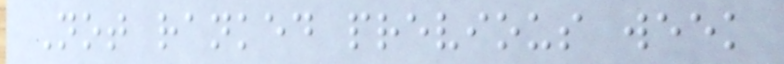Not ranked previous week
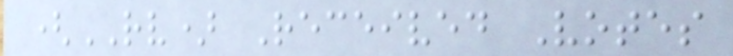(RV) Received Votes
